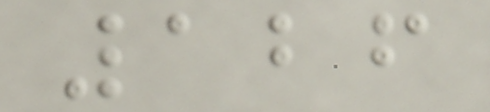126
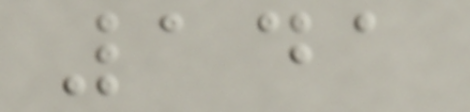141
